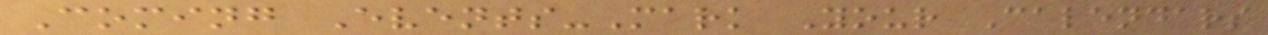Coming Events-Mark Your Calendars
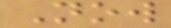Now
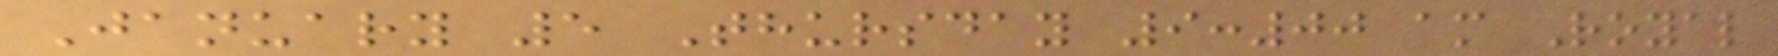January 5 Thursday 9:00 am Royal
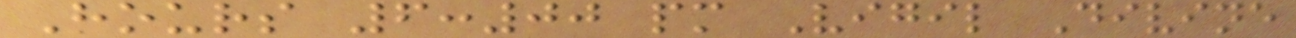Hours 6:00 pm Vigil Divine
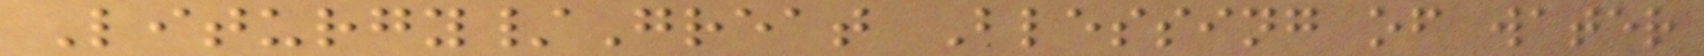Liturgy/Great Blessing of water
